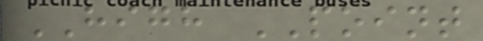HIGH POINT
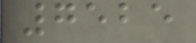7525
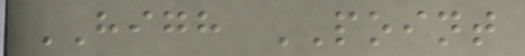HIGH POINT
